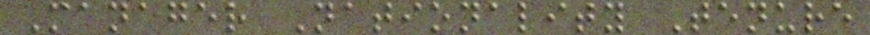Manager Nationality Tenure
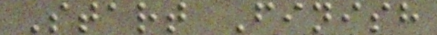Start Finish
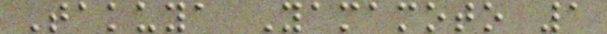Takuya Yamamoto 1
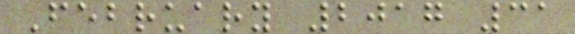February 2017 31
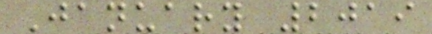January 2019
